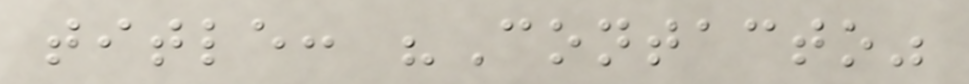title: "Contacto"
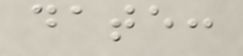date:
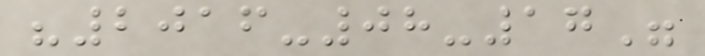"2016-08-17"
